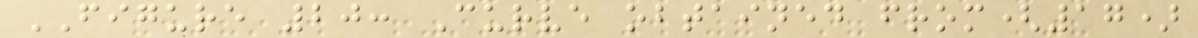FIGURE 20: Curve obtained from(17)
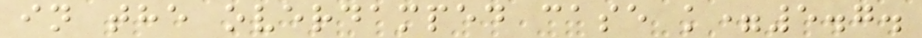in the overdamped case k=5.7.
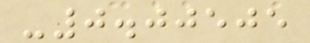-0.00505
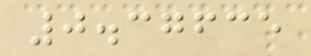0.37635
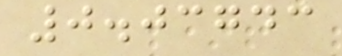0.03743
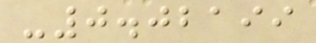-0.02199
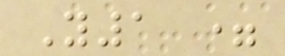Y1 =
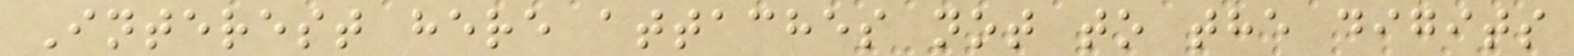Interest here attaches not to the digits
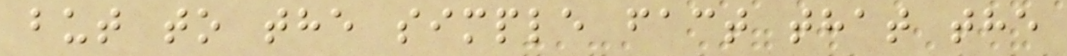but to the simple fact that the
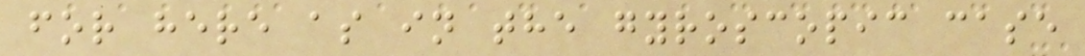for here as in the gyroscopic case
